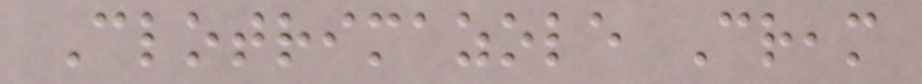Clotrimazole Cream
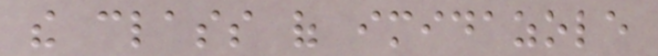the class of imidazole
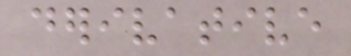derivative
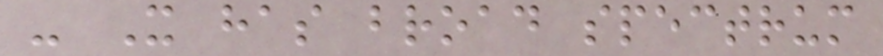- It has broad spectrum
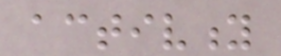activity
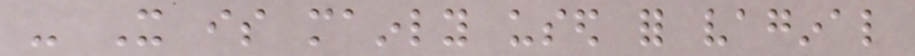- It is mainly used for vaginal
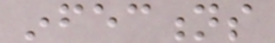infections
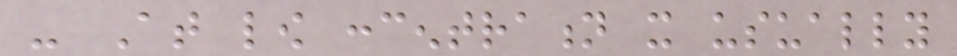- At low concentration it usually
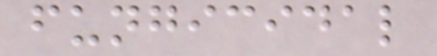fungicidal
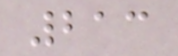213
